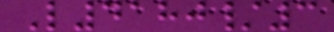L4180/3
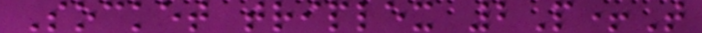Socket triplex 2P+T
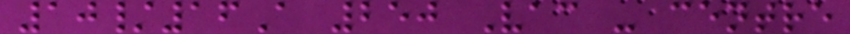10/16A 250 Vac - centre
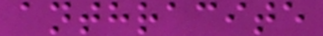anthracite
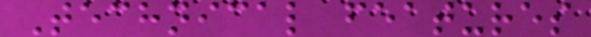Technical features
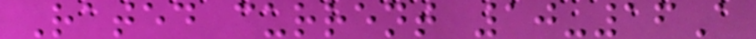Rated current 10-16A
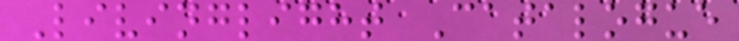Livinglight Catalogue
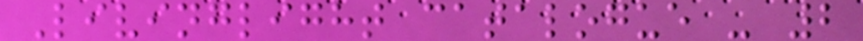Livinglight catalogue - 2
